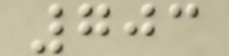703
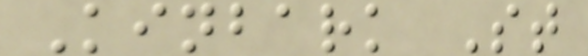Kinbark St
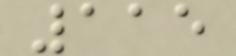115
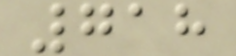718
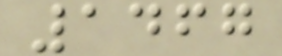1467
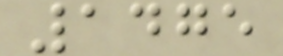1475
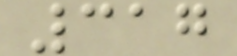317
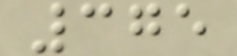375
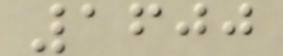1600
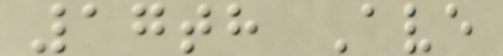17th Ave
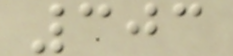303
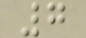7
